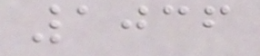1036
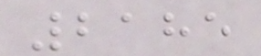2185
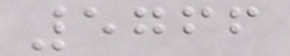5766
